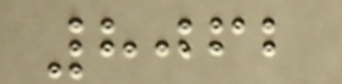8062
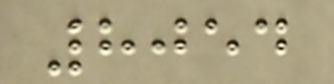8054
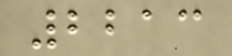2213
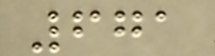671
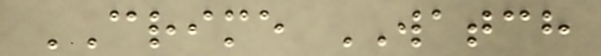CRIME WATCH
